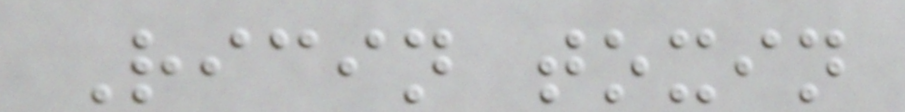Ricin toxin
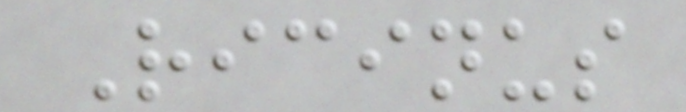Ricinus
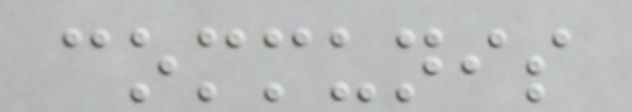communis
